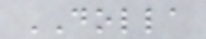DOLLA
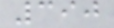390
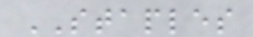STAPLES
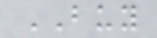BUY
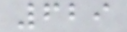629
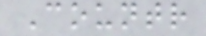Countr
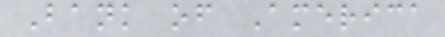Bank of America
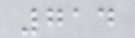714
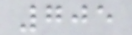705
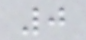0
